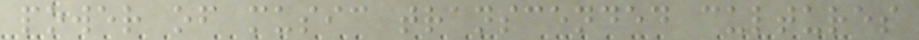power of music transcended cultures
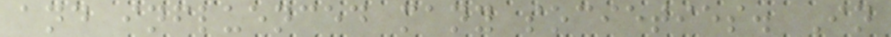and influenced many societies. In
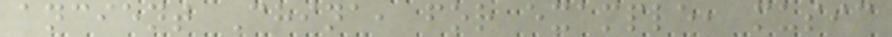ancient China, for example, music
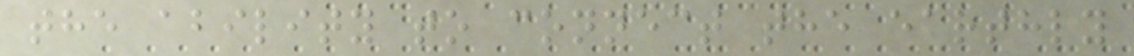the ability to connect the earthly
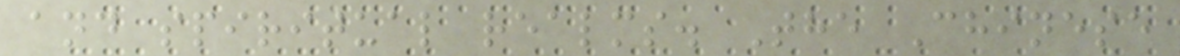and spiritual realms. The Chinese
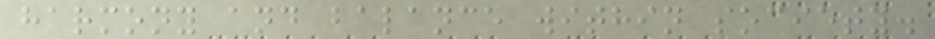harmony and balance within society.
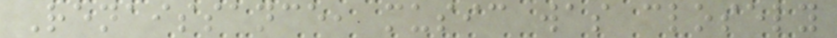Renaissance, music was closely
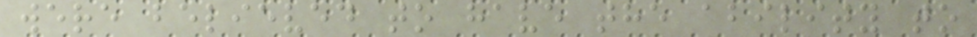were believed to have the ability to
